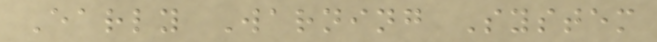Early Warning System
